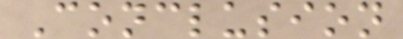Conclusion
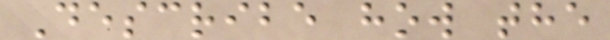Describe how the
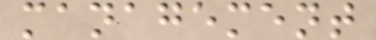management
